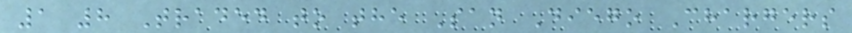1 8 Traded to the San Diego Chargers
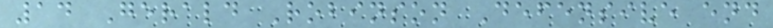14 Gerald Robinson Defensive end
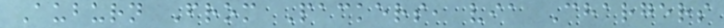Auburn From Packers, via Chargers
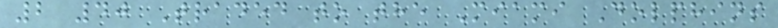2 40 Traded to the Miami Dolphins
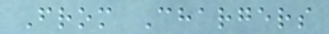From Chargers
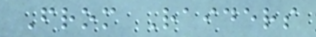From Raiders
